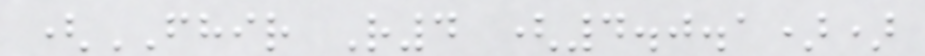(FHIR R4 (4.0.1))
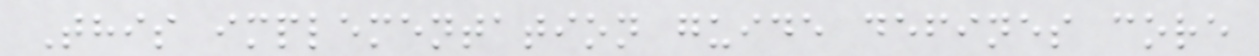This implementation guide defines core
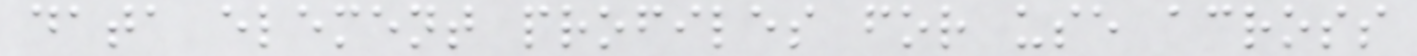data element profiles for use across
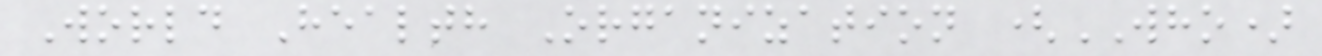World Health Organization (WHO)
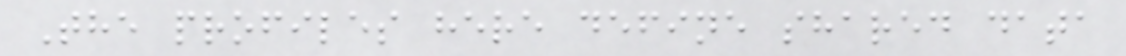The profiles here define shared data
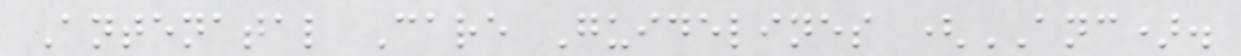Antenatal Care Guidelines (ANC).
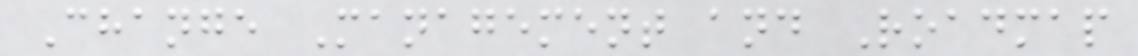Change Management and Roadmap
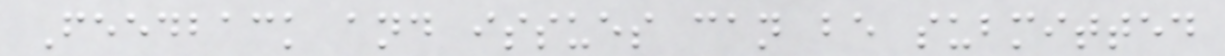Feedback and issues can be submitted
